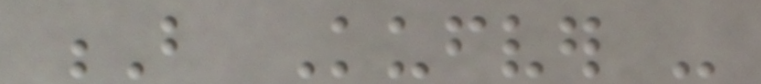B Kufver -
